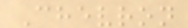Chevron
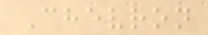Chevron
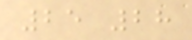25 28
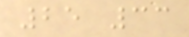25 33
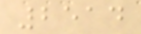2514
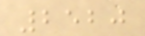2520
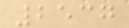2537
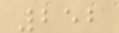252
